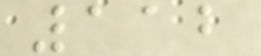112
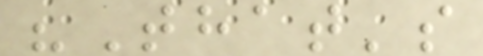"That's
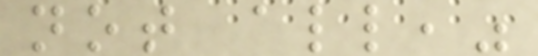not all,"
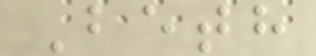Beth
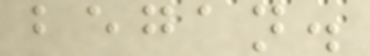began.
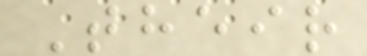Their
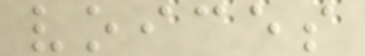voices
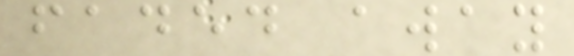faded away
